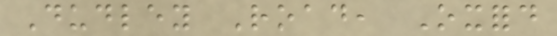Dudley Road, Oxford
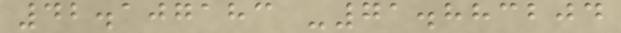42.107183 -71.883204
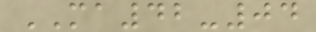MA42-04
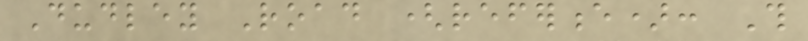Dudley Road (reference): This
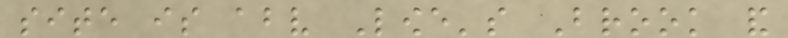site is above Lowe's Brook and
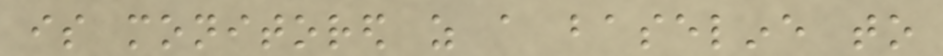is monitored as a baseline to
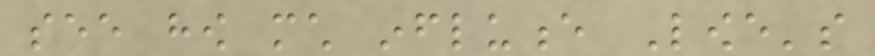see how much influence Lowe's
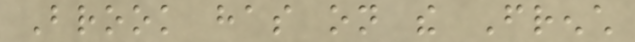Brook has on the French
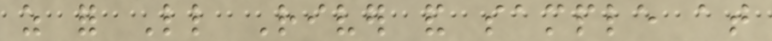as for Little River and sample at
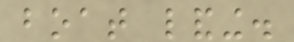boat landing.
